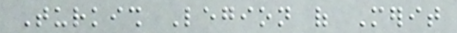Turkish Legion of Merit
